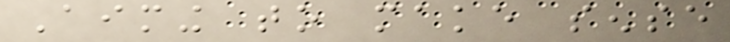Aiming to make sense
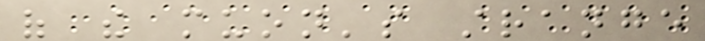of the muon's strange
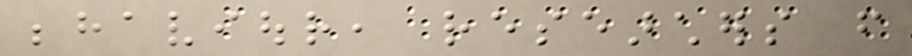behaviour, researchers from
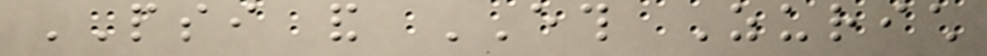PSI and ETH Zurich
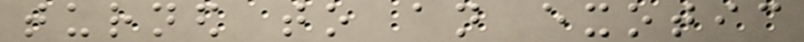turned to an exotic
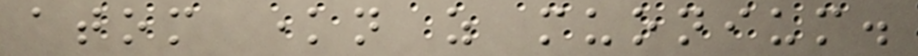atom known as muonium.
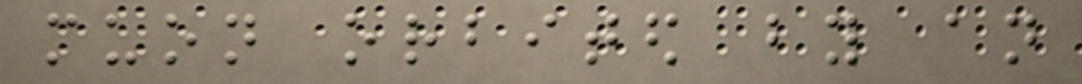muon orbited by an
